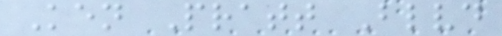Ken Pratt Blvd
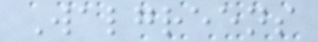Walgreens
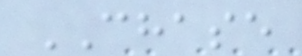CHASE
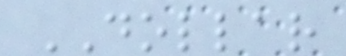DOLLAR
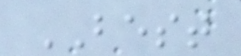BEST
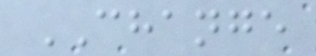CHANGE
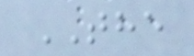THE
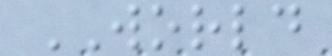WORLD
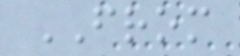FROM
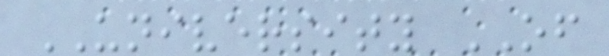UNIVERSITY OF
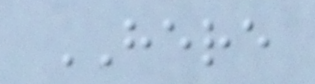HERE
